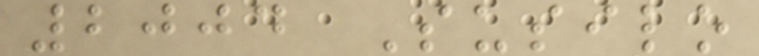2004 Susilo
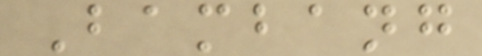Bambang
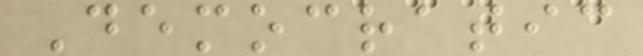Democratic
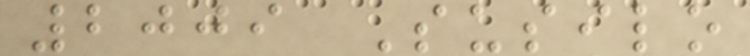2009 Susilo
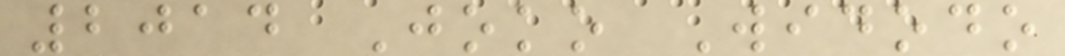2014 Joko Widodo
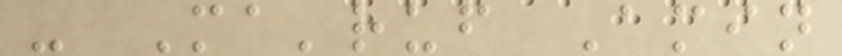- Ma'ruf Amin
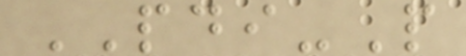PDI-P
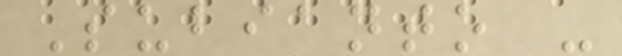Subianto -
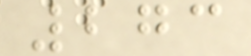273
